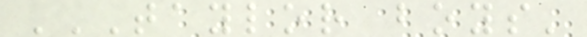TAYLOR BOYS'
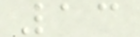13
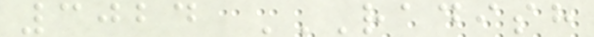3024 RADISH
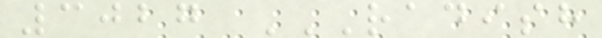3027 RADISH
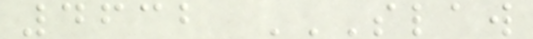4632 SLAW
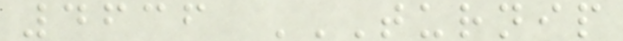4636 TURNIP
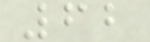62
